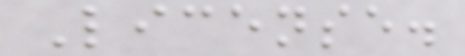License.
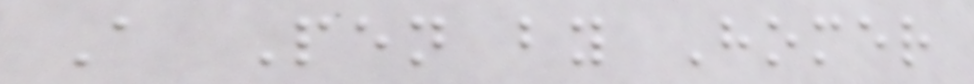A Pen by Homer
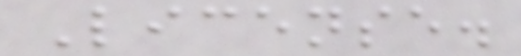License.
